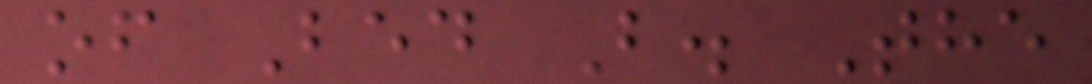of Bed B. The
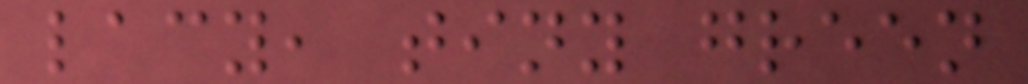lacy, tiny green
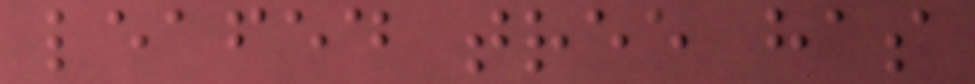leafed tree has
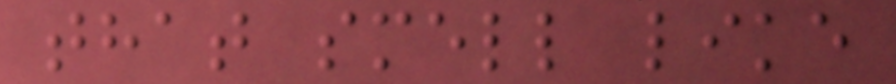that smell like
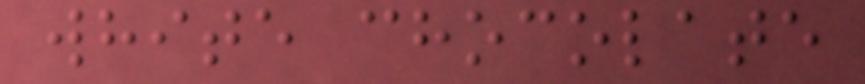white chocolate
